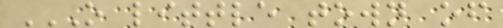O LITTLE TOWN OF
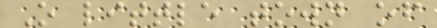O little town of
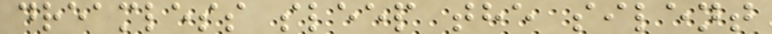dreamless sleep the silent
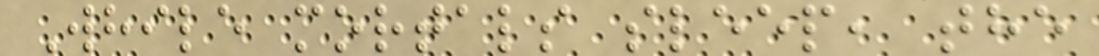While mortals sleep, the
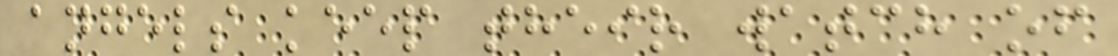angels keep their watch of
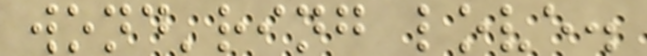wond'ring love.
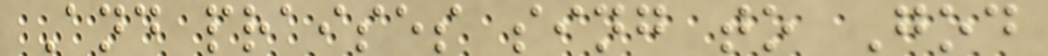And praises sing to God
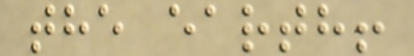the earth!
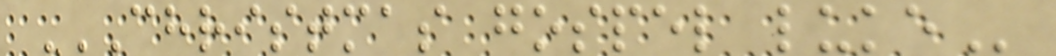CHRISTMAS GOSPEL LUKE
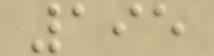195
